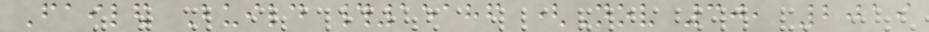Failed Build #15186 (Nov 30, 2019
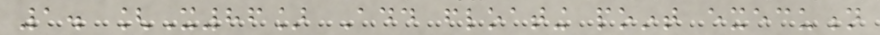1. [X86] Add floating point execution
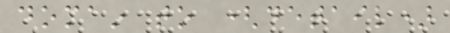domain to (detail)
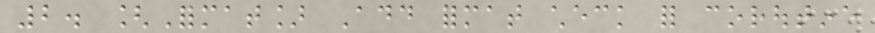2. [Format] Add format check for coroutine
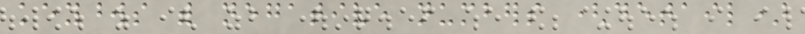keywords with negative numbers (detail)
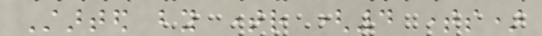Started by timer (4 times)
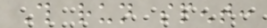This run spent:
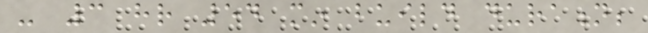- 3 hr 54 min build duration;
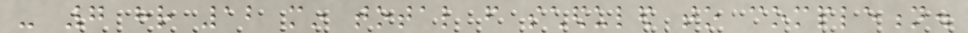- 7 hr 12 min total from scheduled to completion.
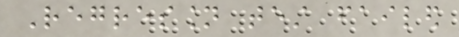Regression test failed
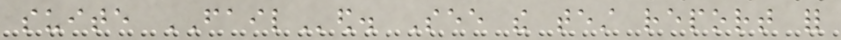suite FAILed. See the test report for
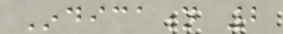Indication 2
